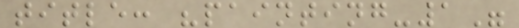title: "painting-1"
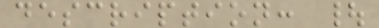description: |
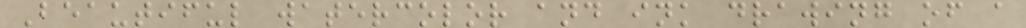Beautiful watercolor and ink drawing of a
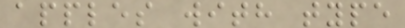apples with type
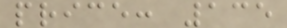price: 135
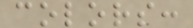colors:
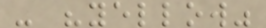- "yellow"
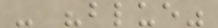- "blue"
